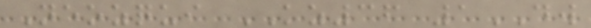Neozqui KZ36 1DW
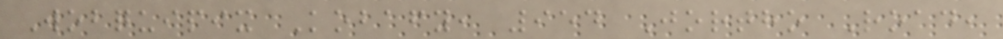Wobquipix Kobafy, 954 Jortho Road,
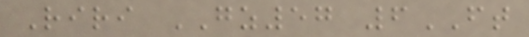Riri GZ57 6FT
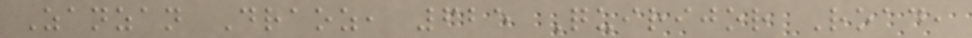Zanzan Draoz, 625 Quirijor Road,
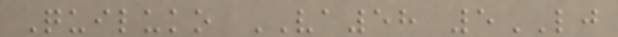Quiluko VA58 5LJ
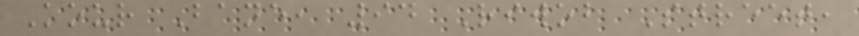Kour Bane, 94 Riwob Street,
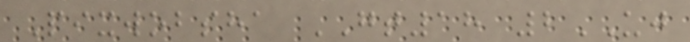Pixwobsha GT18 2UJ
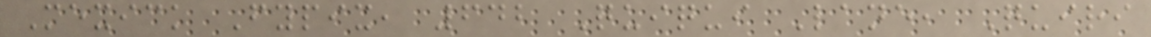Mexick Fypix, 642 Quiqui Lane, Quiri
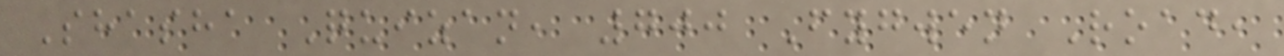Shasha Quizan, 700 Fygwen Road,
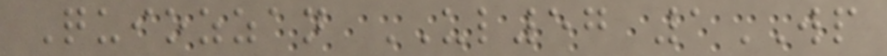Quiozzan UL57 1WP
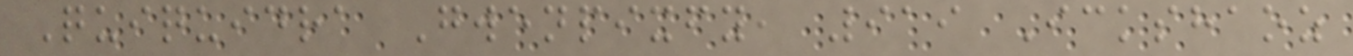Quiquidra Gwenpixfy, 919 Ickshaoz
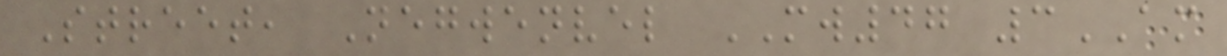Street, Negwenvel MW47 3AM
